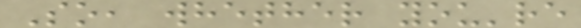So, whether you're
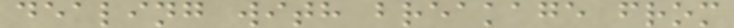dealing with breakage from
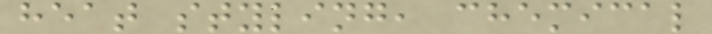heat styling, chemical
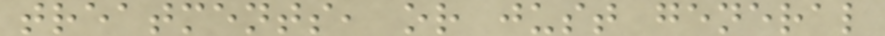treatments, or just general
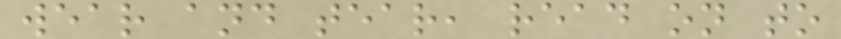wear and tear, read on to
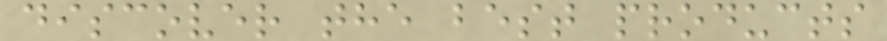discover the best products
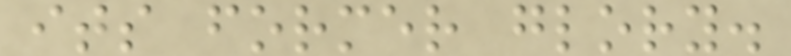its former glory.
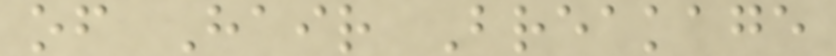of Hair Breakage
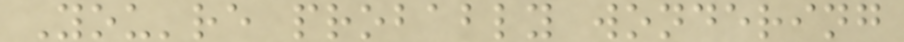You're probably wondering
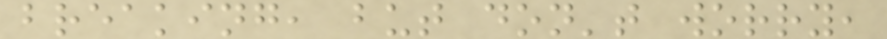breaking, but don't worry,
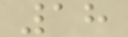18
